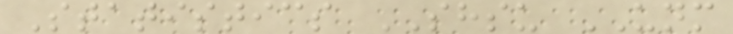Statistics SHSU UNM
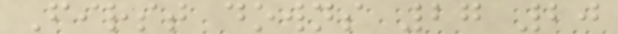First downs 27 20
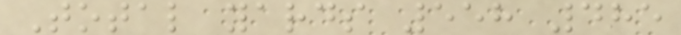Total yards 558 485
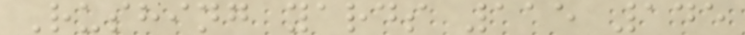Rushing yards 115 145
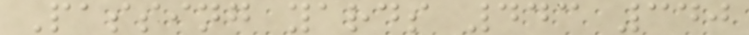Passing yards 443 340
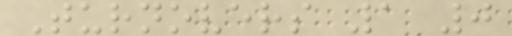Turnovers 1 0
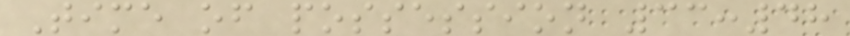Time of possession 33:48
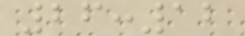26:12
